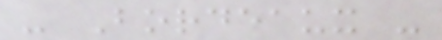- Bordeaux -
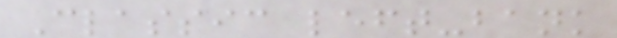Classic left-bank
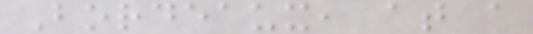Bordeaux, at a
